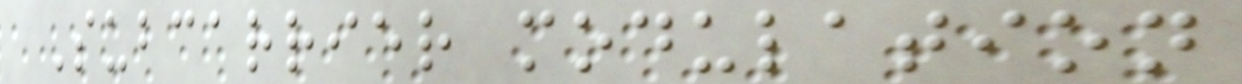Subcarrier modulation
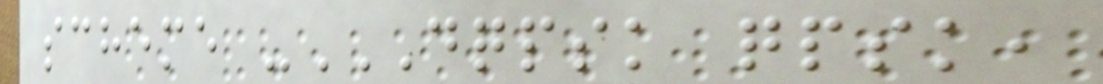scheme -DQPSK QPSK,
